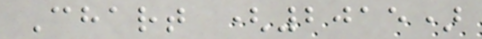Chart (2015)
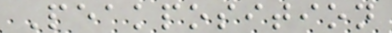Peakposition
